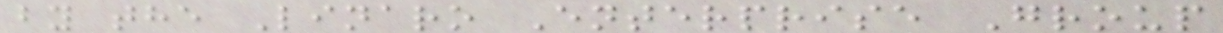by the Linaro Enterprise Group
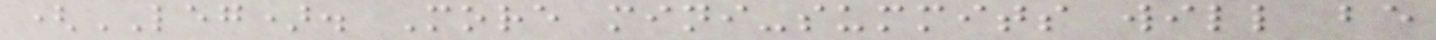(LEG). More mini-summits will be
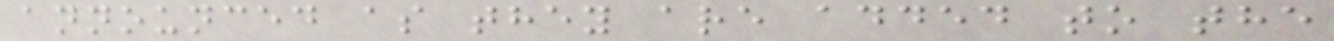announced as they are added to the
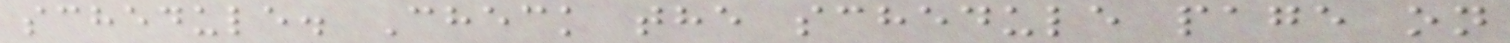schedule. Check the schedule page on
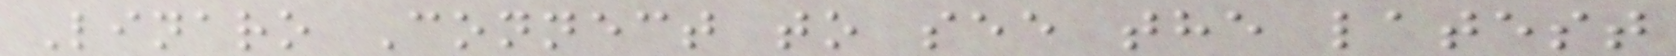Linaro Connect to see the latest
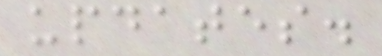updates.
